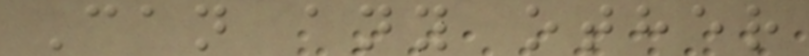Can any other
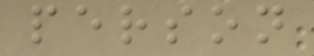person
